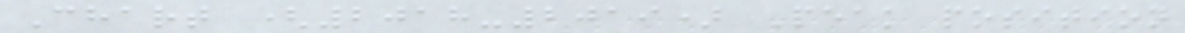Chart (2018-2019) Peak position
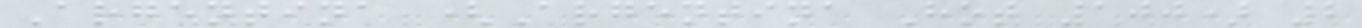Argentina (Argentina Hot 100) 2
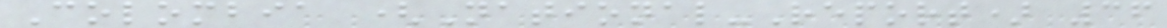Colombia (National-Report) 36
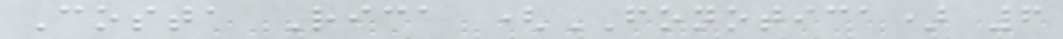Costa Rica (FONOTICA) 6
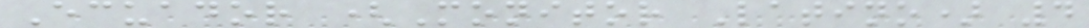Ecuador (Monitor Latino) 4
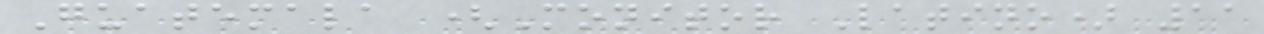Guatemala (Monitor Latino) 11
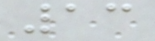13
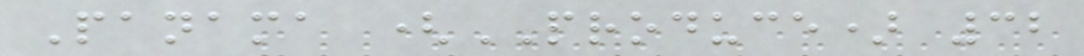Panama (PRODUCE) 32
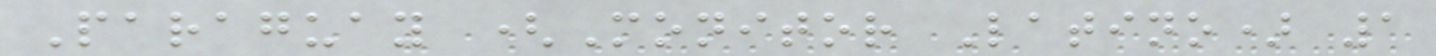Paraguay (Monitor Latino) 1
